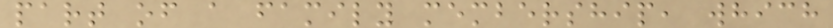part of a family membership, which
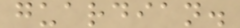guardian.
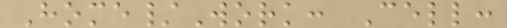Home/Work: Cell:
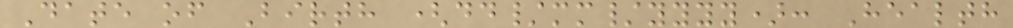Date of Birth (dd/mm/yyyy): Health
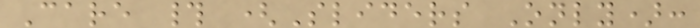Care # (Sliders Only):
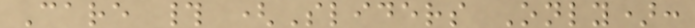Care # (Sliders Only):
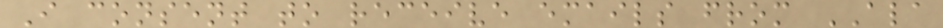I consent to receive emails from ALA
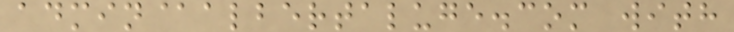admin@albertaluge.com with
